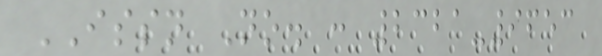ISSN No. : 2321-9653
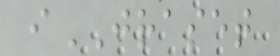iJRASET
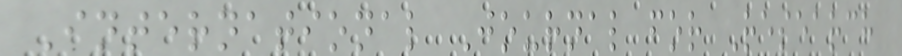International Journal for Research
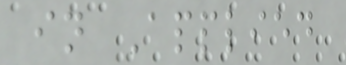in Applied
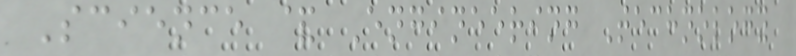Science & Engineering Technology
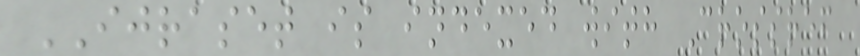IJRASET is indexed with Crossref
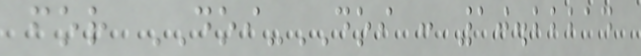for DOI-DOI : 10.22214
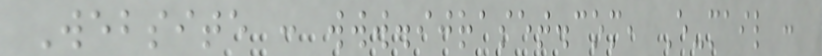Website : www.ijraset.com, E-mail :
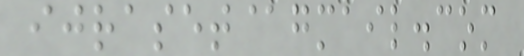ijraset@gmail.com
